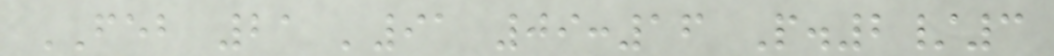FEB 21 '91 09:16 P.2/3
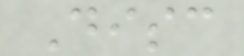Disc
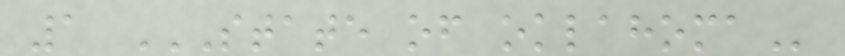1 STATE OF OKLAHOMA
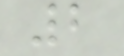2
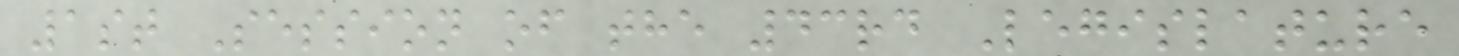1st Session of the 43rd Legislature
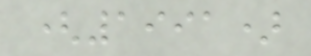(1991)
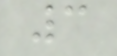3
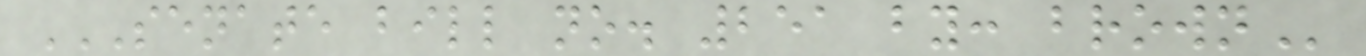SENATE BILL NO. 251 BY: BROWN
